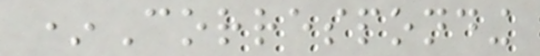*Corresponding
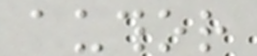author
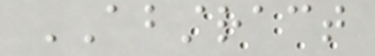ABSTRACT
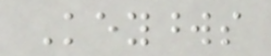Keywords
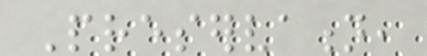Preservation,
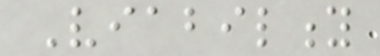Viability
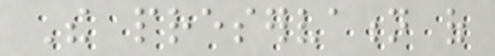The preservation of
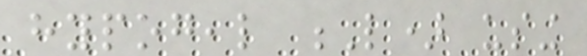hypogeal L) using
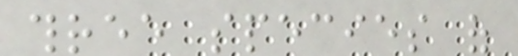three species of
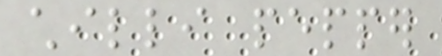chilli pepper
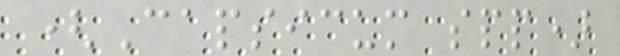(Capsicum spp)
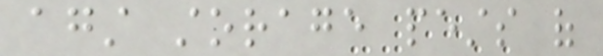against storage pests of
